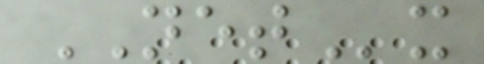NETx
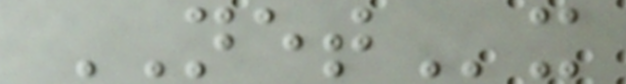NETx
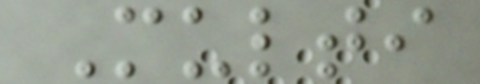Multi
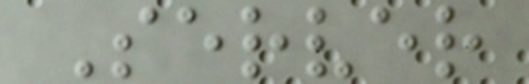Server
